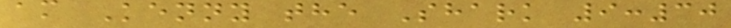am Kenny the Shark 9:30
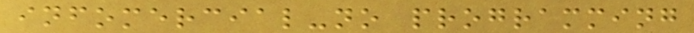infomercial-no programming
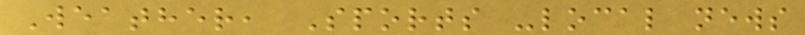Weather, Sports -local news
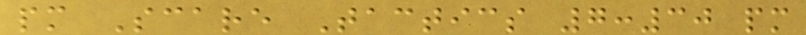pm Scare Tactics 7:30 pm
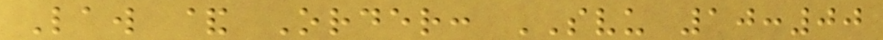Law & Order: SVU 10:00
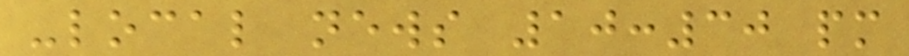-local news 10:30 pm
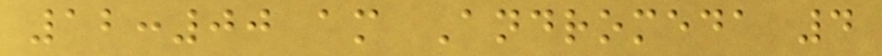12:00 am Andromeda 4
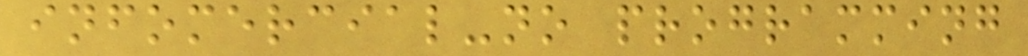infomercial-no programming
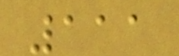111
